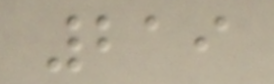219
